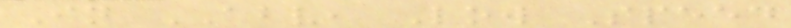In ABV, Low Speed
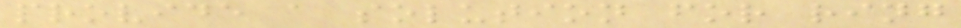provide a solution for ring
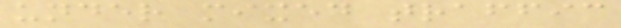under mixed traffic
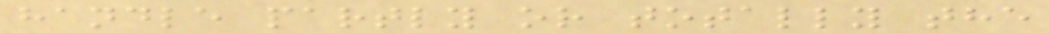handle partly or totally the
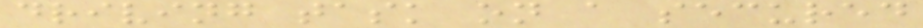driving task on a secured
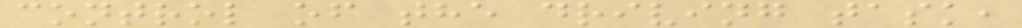control of the driving task,
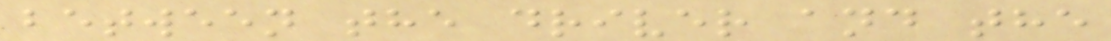between the driver and the
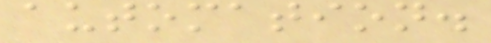automation.
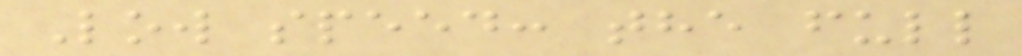Low speed: the full
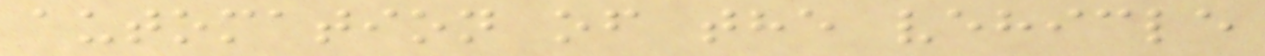automation of the vehicle
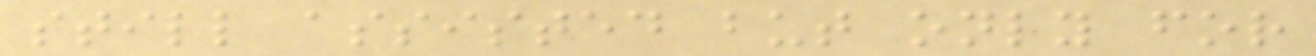still assisted but only for
